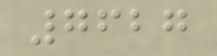7627
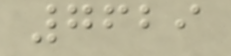7629
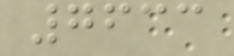7633
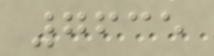7635
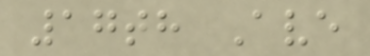17th Ave
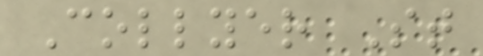Collyer St
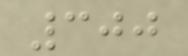300
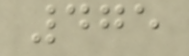475
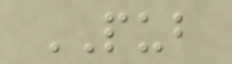PUB
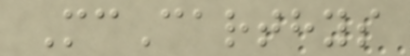McCarthys
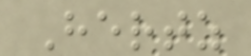Hertz
